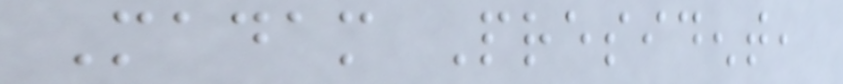Madam President,
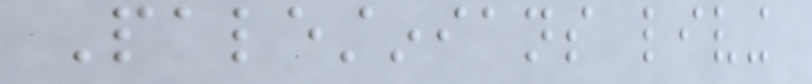Palestinians living
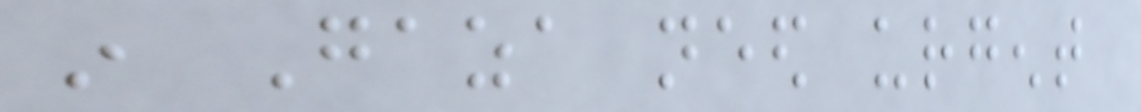in Gaza need urgent
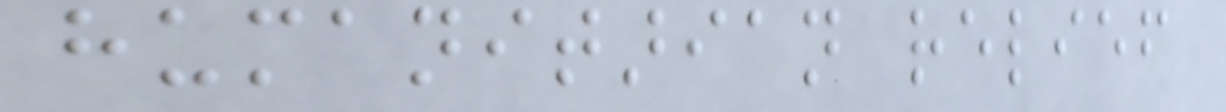humanitarian relief
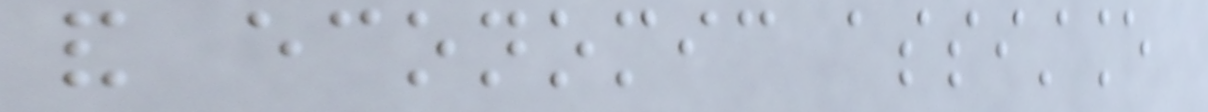and economic assistance
